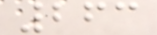263
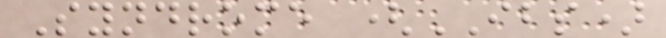Syndrome (IBS)
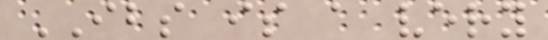IBS is a very
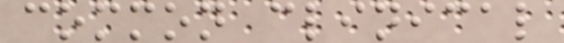common clinical
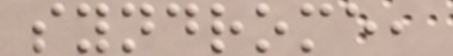syndrome,
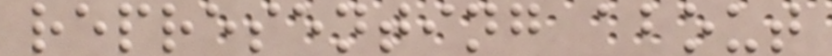representing about
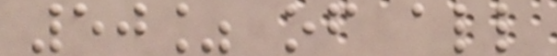50% of all
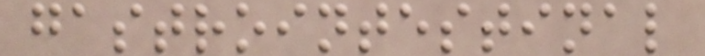gastrointestinal
